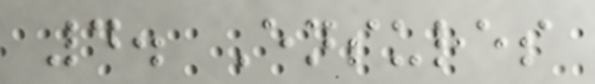4. Ensures
